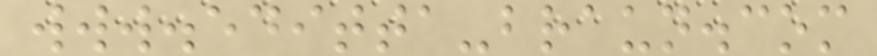www.editta-braun.com
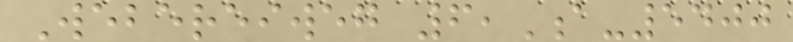Webereiweg 6,A-5400
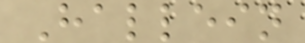Hallein
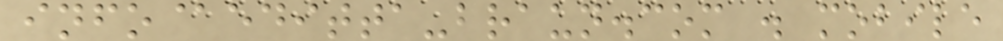info@editta-braun.com . mobile
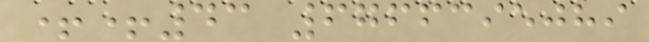++43 6766395089
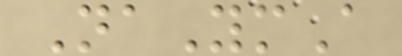NaYmA
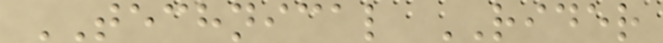TECHNICAL RIDER
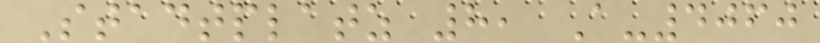Stadtplatz 8, A-4060
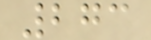273
